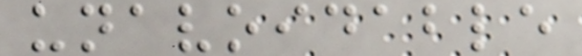unavoidable
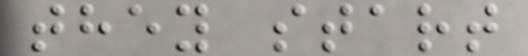they start
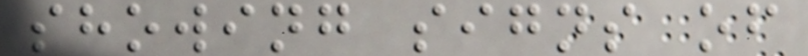showing signs of
